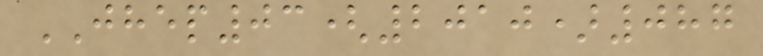JHEP03(2010)087
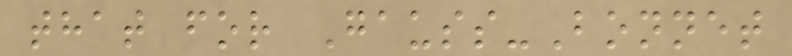that for Gauss-Bonnet
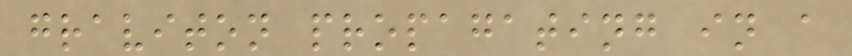graviton propagating in a
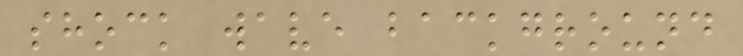shock wave background
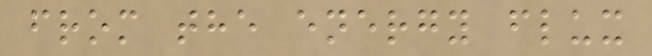from the energy flux
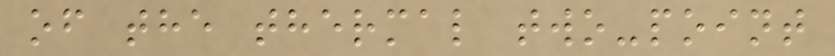of the thermal two-point
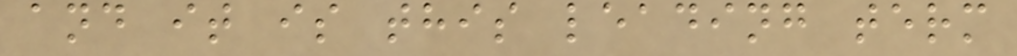and it is this leading term
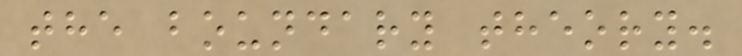the boundary theory.
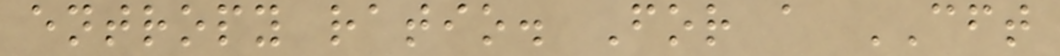entropy ratio. For a CFT
